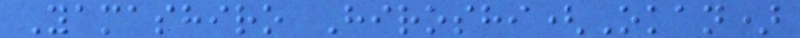Yamashiro Hiroshi(Okan)
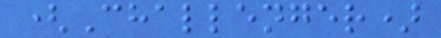(Challenger)
